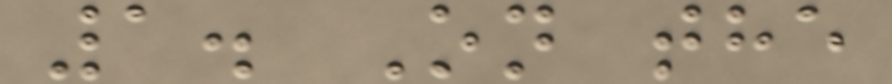1. On the
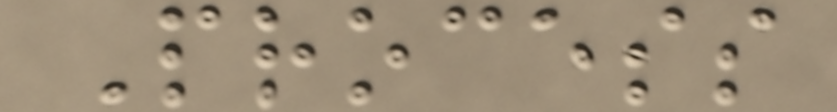Process
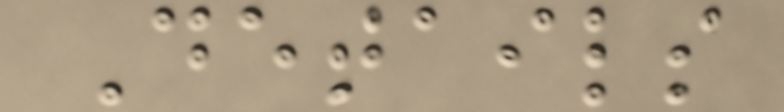Details
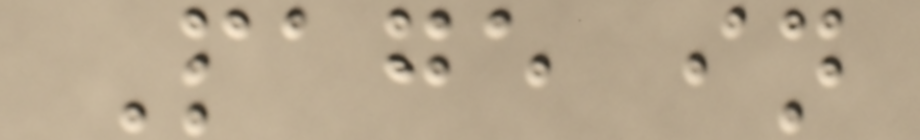Page in
